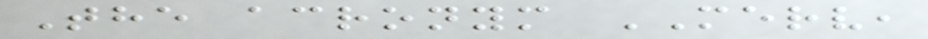The acronym MERV,
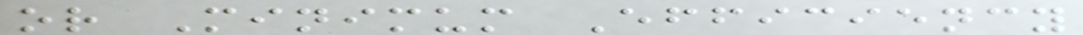or Minimum Efficiency
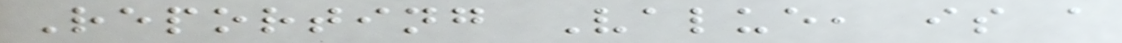Reporting Value, is a
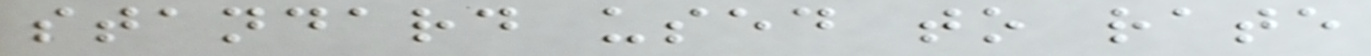standard used to rate
